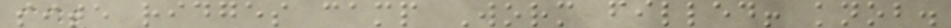site ridges camp Worm filled! knob.
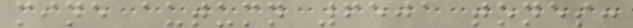mine autumn 6501 tones:
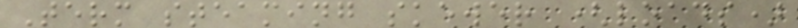Term steaming skewer (loads)
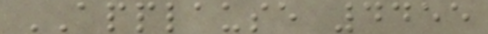APPLAUSE 4455
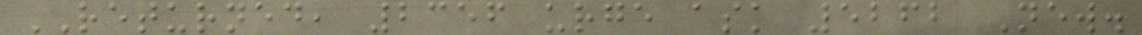RETURNED, 2356 urge ask 5262 New.
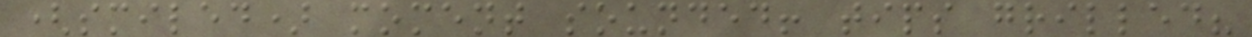(smiled) moment sounded! tips grilled?
